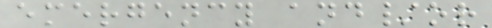emergency and/or
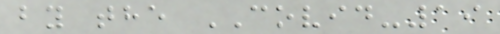by the COVID-19
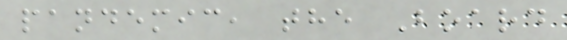pandemic, the Board
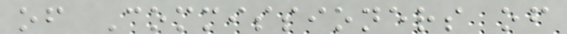of Commissioners of
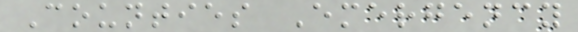Counties Emergency
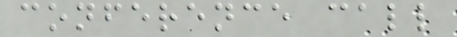conference call
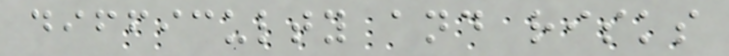difficulty and risks
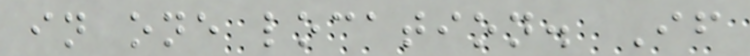in one location. If
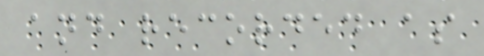and recorded as
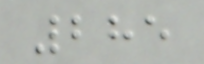285
